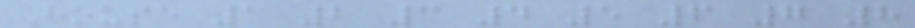House 1 2 3 4 5 6 7 8
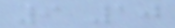9 10
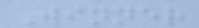Winner
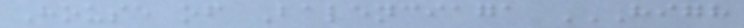House of Balenciaga HIGH
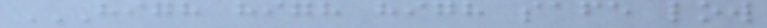HIGH HIGH HIGH SAFE LOW
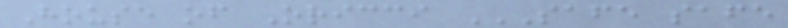House of Oricci SAFE SAFE
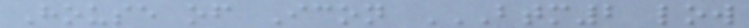House of Icon BTM2 LOW
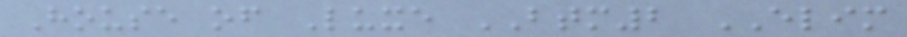House of Luxe BTM2 ELIM
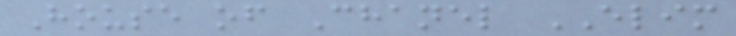House of Chanel ELIM
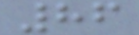86
